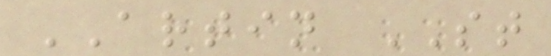ARTIN ST
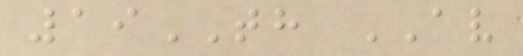19TH AV
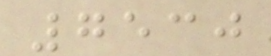7530
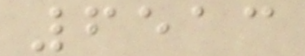6513
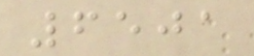6501
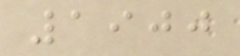1900
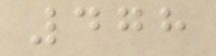478
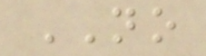NO
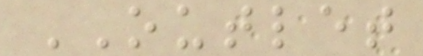OUTLET
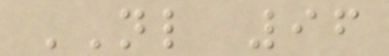NL 96
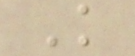K
